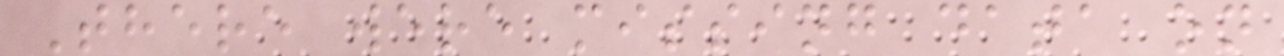There were missing data on
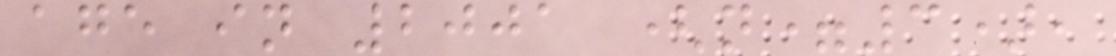age in 2001 (n=3),
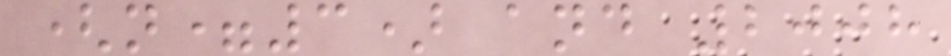(n=3) and 2008
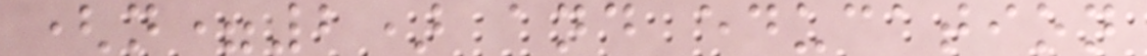(n=2) and education
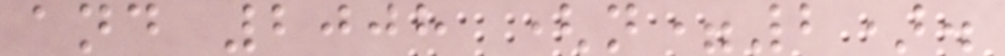and 2008 (n=2).
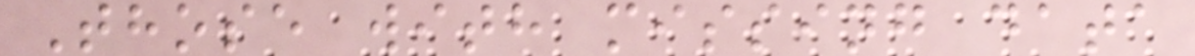Those with missing data
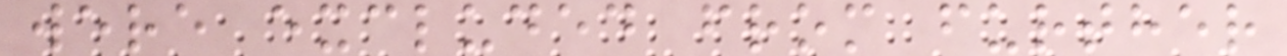were excluded from further
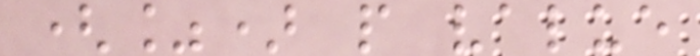(%) p value
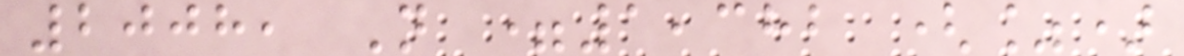2008, N =1,382 (%)
